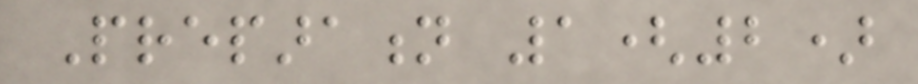Preparation 1(2)
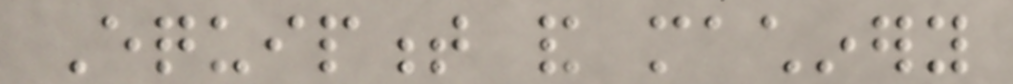Equipment and machinery
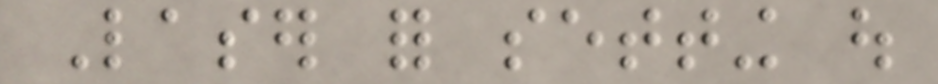Laser for setting out
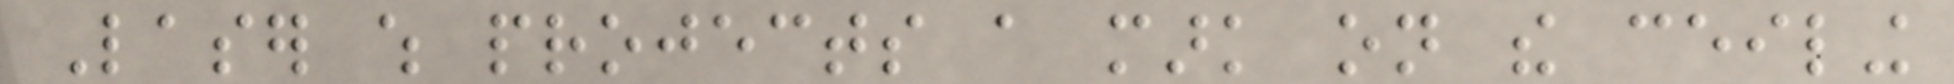Laser which projects a mark on the ceiling
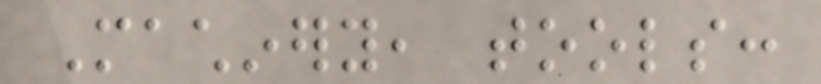Machinery, tools:
